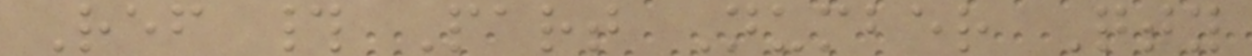Ref # Part Number Qty
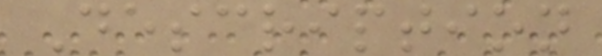Description
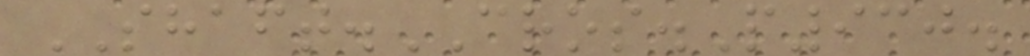SHAFT.CROS.P930.
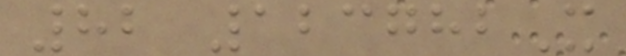82 123782X
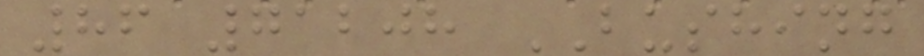86 71208 BUSHING
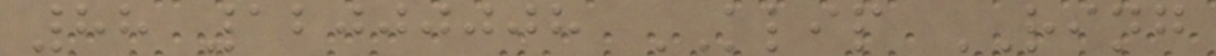88 12000008 KLIP RING
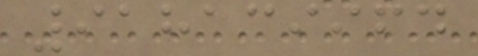918139964
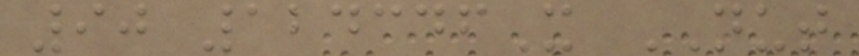90 124346X NUT
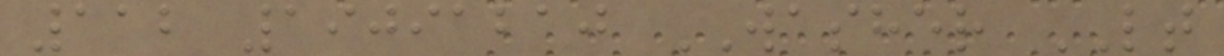112 19091210 WASHER LT
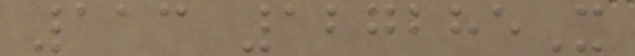113 127285X
